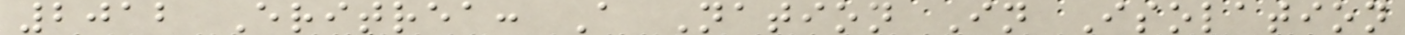2012 Eritrea: A Nation In Isolation
